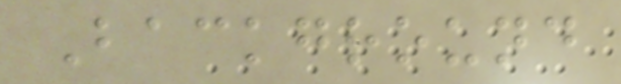Background
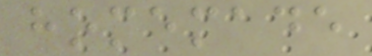homemade
